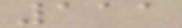111
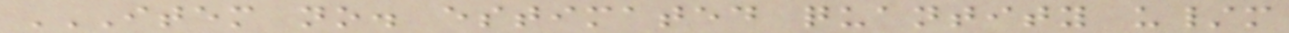ITEM NO. ESTIMATED QUANTITY U/M
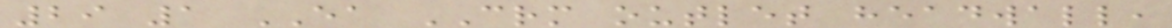29 1 EA CRM outlet headwall,
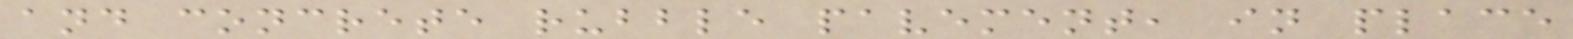and concrete rubble pavement, in place
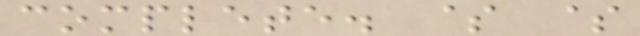complete. $ $
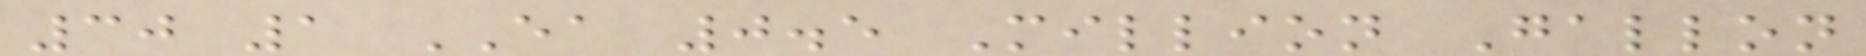30 1 EA 0.5 Million Gallon
